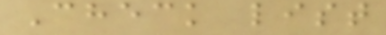Check list
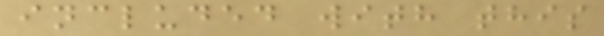included with this
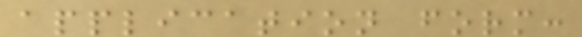application form:
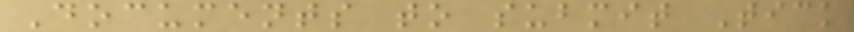Documents to submit Tick
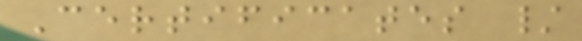Certificates /
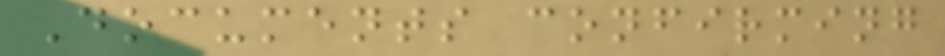Documents confirming
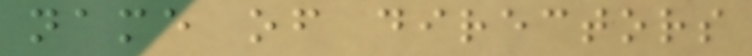name of directors
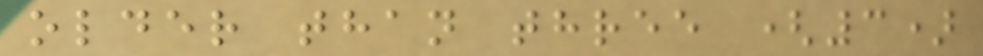older than three (3)
